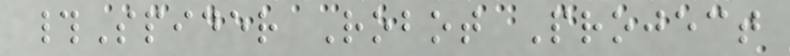#Spider Robot Project
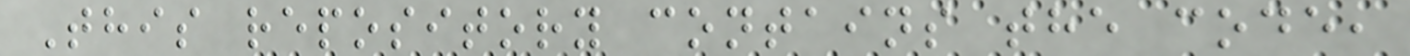This repository contains the code,
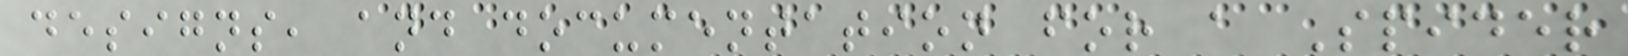designs, and documentation for a Spider
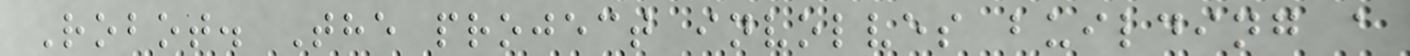Robot. The project involves building a
